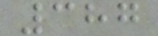387
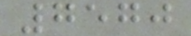7570
